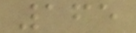165
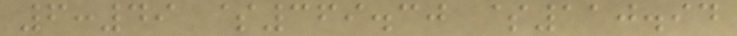6:49 $369.30 $110.94
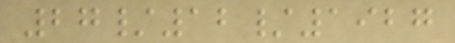27/12/1927
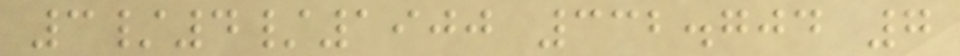3/4/1900 332.704 7
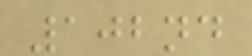102nd
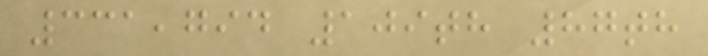331,794 109th 87th
